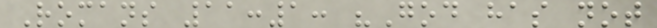Romans 11:1: "God has not
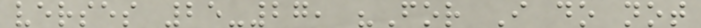verses 25-27, "For I do not
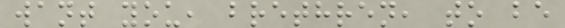want you, brethren, to be
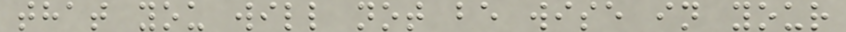that you will not be wise in your
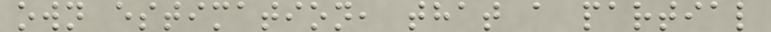own estimation, that a partial
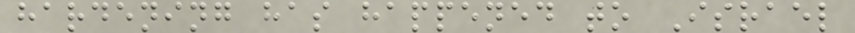hardening has happened to Israel
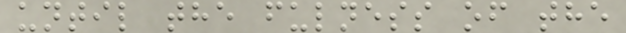until the fulness of the
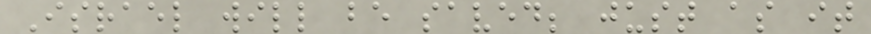Israel will be saved; just as it
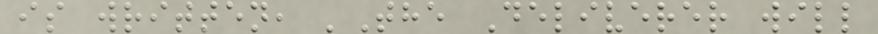is written, 'The Deliverer will
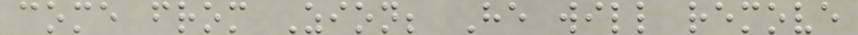come from Zion; He will remove
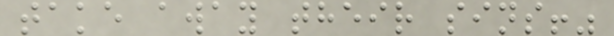take away their sins!"
